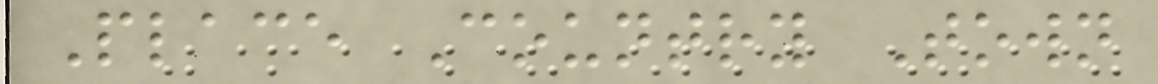Place Country Town
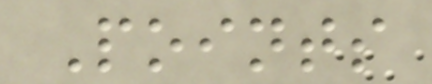Points
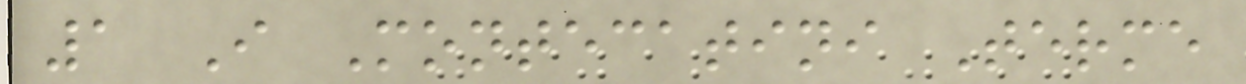1 I Montecatini Terme
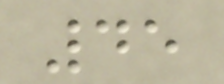45
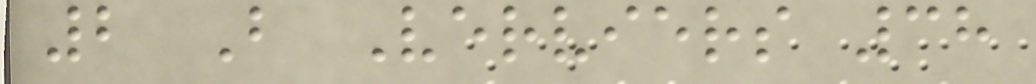2 B Verviers 38
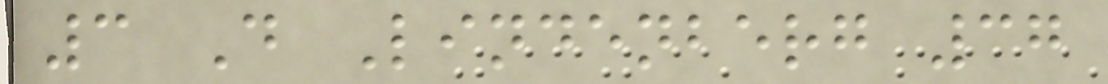3 D Lindenberg 37
